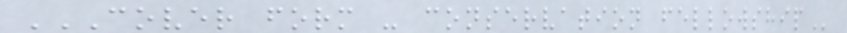COVER FORM - CONSERVATION FELLOWSHIP
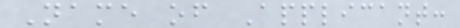Name of Applicant:
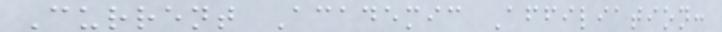Current Academic Affiliation:
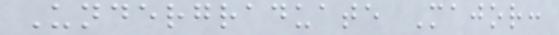Undergraduate Major:
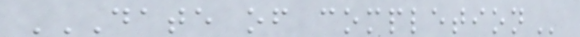DATE OF COMPLETION
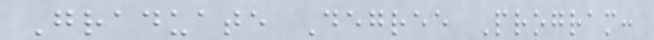Graduate Degree Program:
